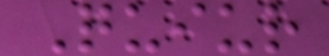Quiur
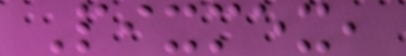Pixmex,
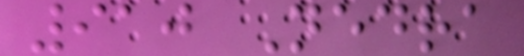910 Nedra
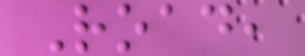Road,
